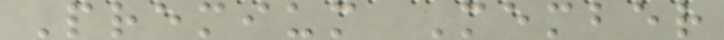Premium Member
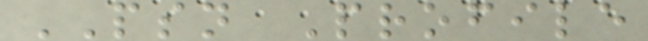PSN Profile
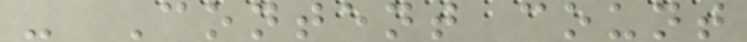- Content count
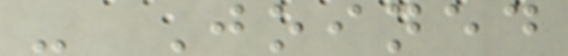- Joined
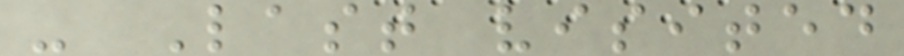- Last visited
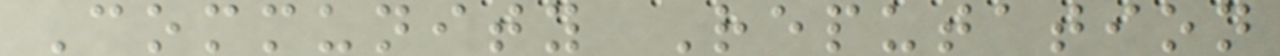Community Reputation
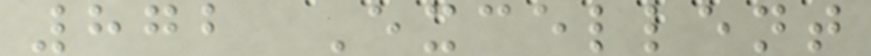872 Excellent
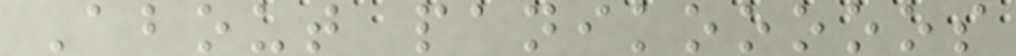About panikooooos
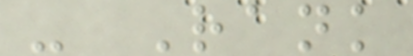- Rank
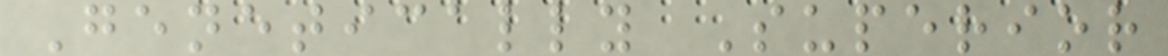Genetically Superior
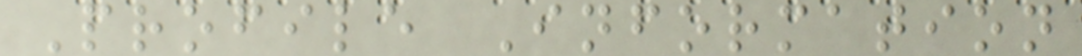Profile Information
